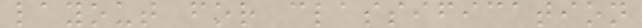layout for classification
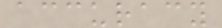accuracy
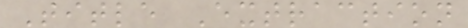Title Extraction
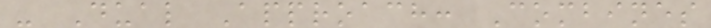- Dual Approach: Combines
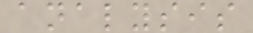analysis
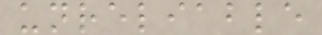unreliable
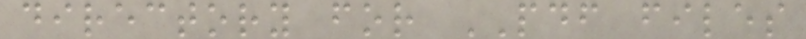directory for PDF files
